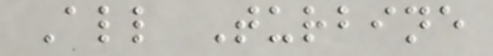All Turbine
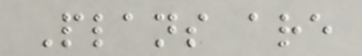Plans are
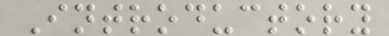Introductory
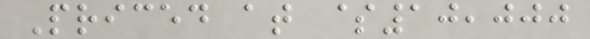Priced at $10,000
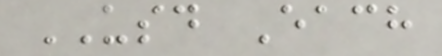USD Each
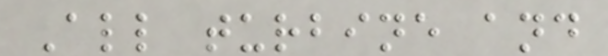All turbine and
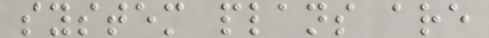system plans are
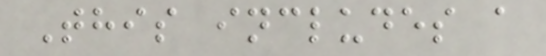This includes a
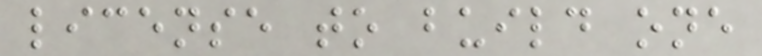license to build one
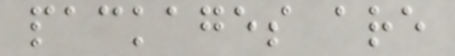packages are
